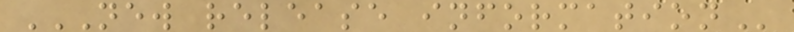NEW RELEASE INFORMATION
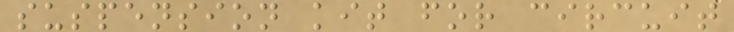suspension kit for circuit
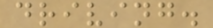driving.
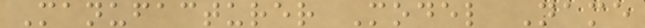Manufacturer Model Name
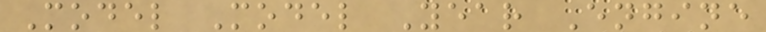Model Model Year Engine
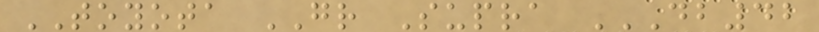TOYOTA GR Supra DB42
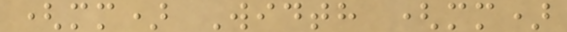(mm) Width (mm)
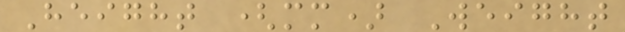Height (mm) Weight
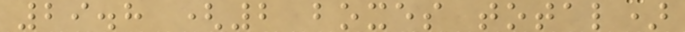29.8 (2 boxes total)
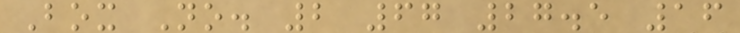Box No. 2 67 27.5 16
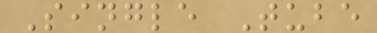Single Tube
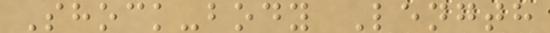Shock-body Length
